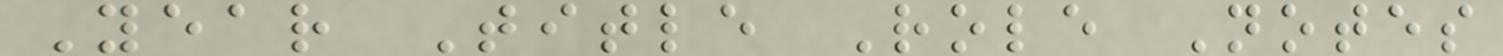Year Title Role Notes
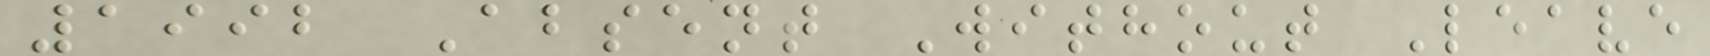1992 Absent Without Leave
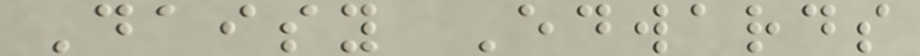Daisy Edwards
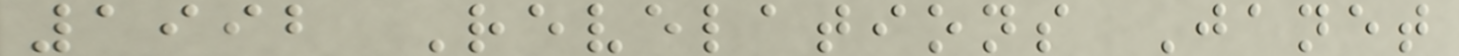1992 Revelations Janet
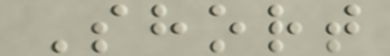Short
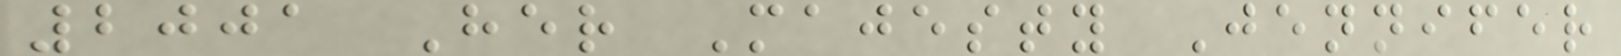2001 Her Majesty Jennifer
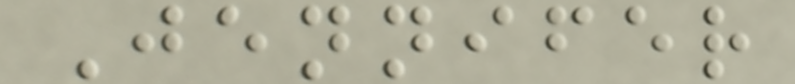Jennifer
